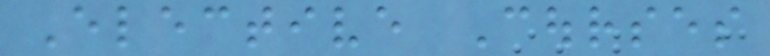Elective Courses
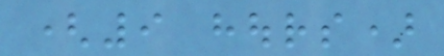(9 hours)
